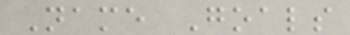Name Goals
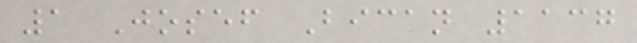1 Josef Bican 1137
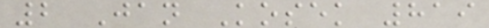2 Jan Kosek 819
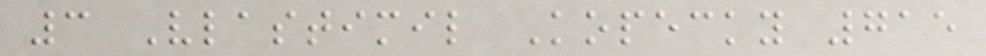3 Vlastimil Kopecky 715
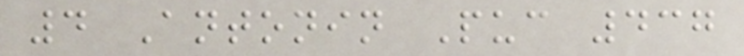4 Antonin Puc 437
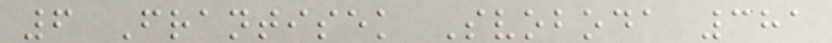6 Frantisek Svoboda 381
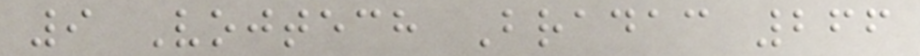9 Vojtech Bradac 266
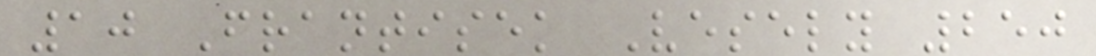10 Frantisek Vesely 250
